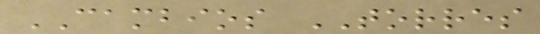CAMBIOS TORRES
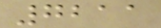7211
